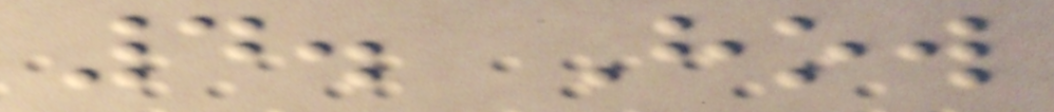4. How
